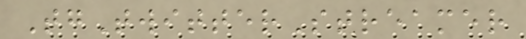TgTwitterStreamer
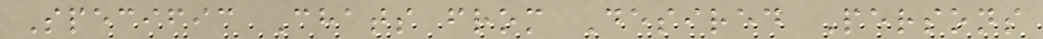Specific Chats from Desired Persons
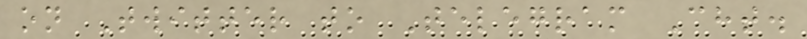on Twitter to Telegram Cht.
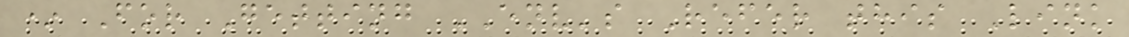* For Getting ENV's Refer this Link
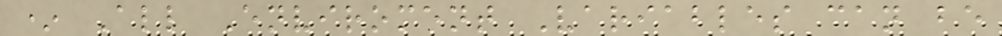* All Enviroment Variables can be
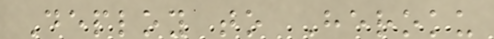Deploy to Heroku
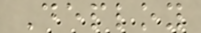Deploy
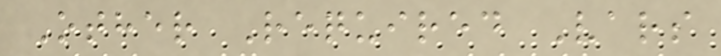Other Required Vars
